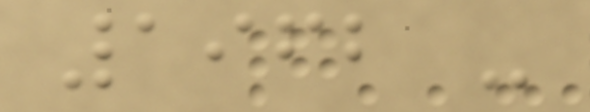1962 -
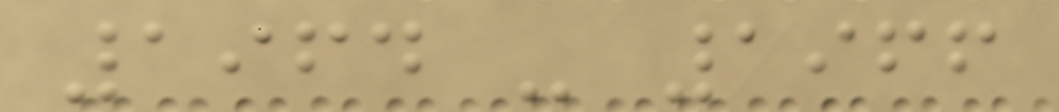1964 - 1966
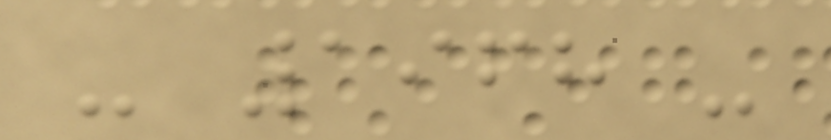- 1968 -
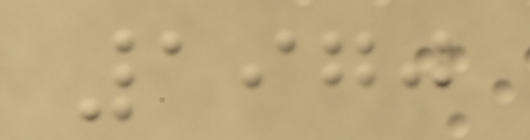1970
